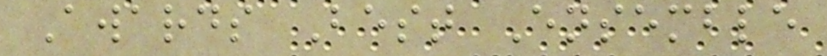Awards Best Ensemble
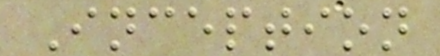Inception
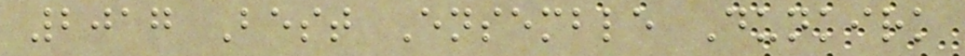2017 Best Ensemble Dunkirk
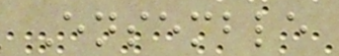Ensemble
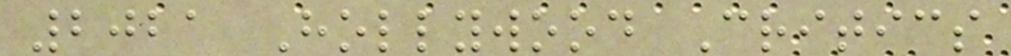2021 Hollywood Critics
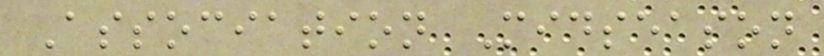Association Midseason
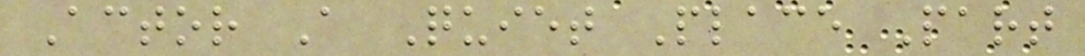Actor A Quiet Place Part
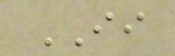II
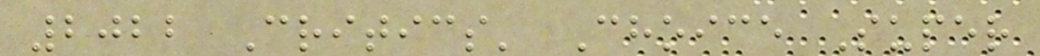2022 Critics' Choice Super
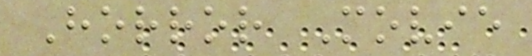Horror Movie
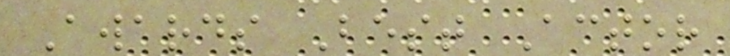Awards Best Actor
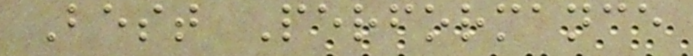Best Performance
